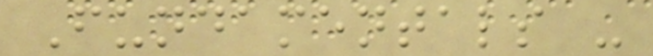Fundamentals -
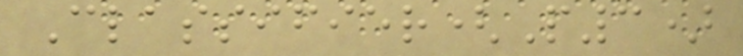Classifier(P3)
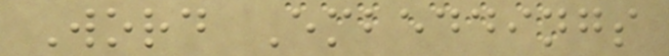Word Embeddings
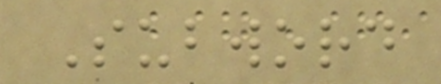Subword
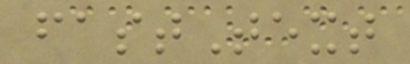fastText
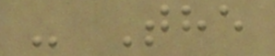- The
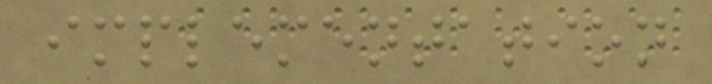implementation
